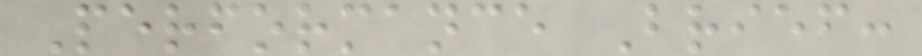Performance Brief:
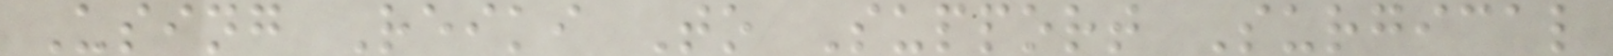Using Reiki To Support Surgical
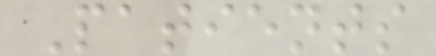Patients
